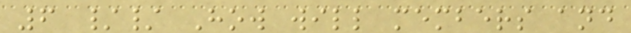6 // How will members and
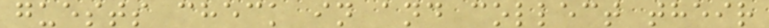guests check in and collect their
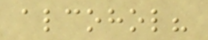alcohol?
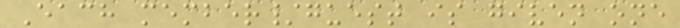Each member/guest is given one
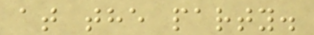at the party.
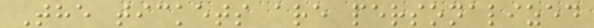The tickets are personalized
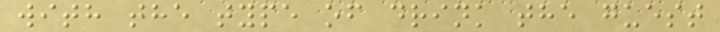with the type of drink the guest
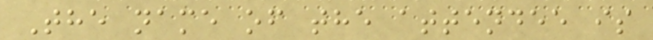The name of the attendee is
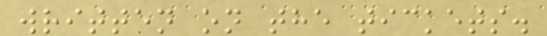written on the tickets.
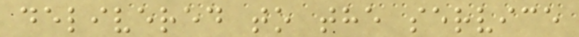delivered to the service
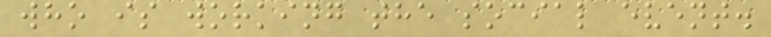who is working the social event.
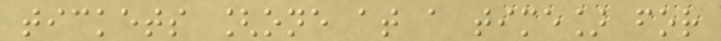tickets [one at a time] for
